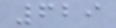629
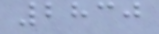2830
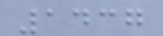1437
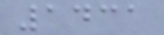1431
